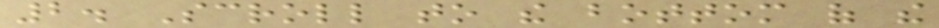2. Scroll to the bottom of the
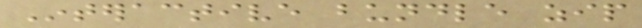Interactive bundle zip
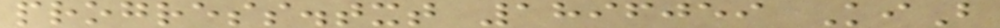progress.txt 1896059 KiB
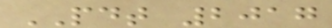PDT 2017
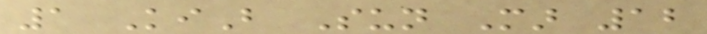1 KiB Sun Mar 12
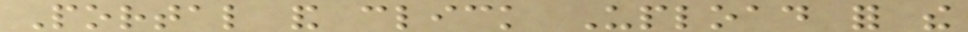Portal and click Upload for the
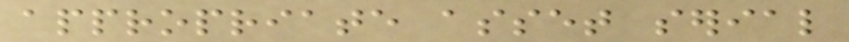appropriate asset serial
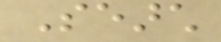Search
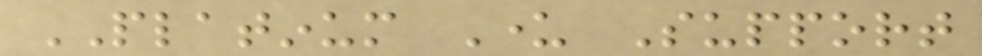PLATINUM Under Support
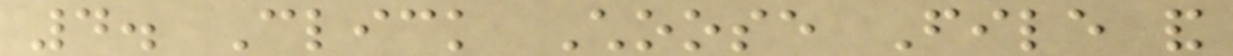4. Click Choose File and
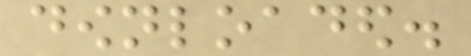downloaded.
